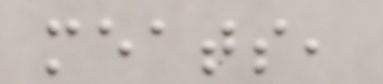meats,
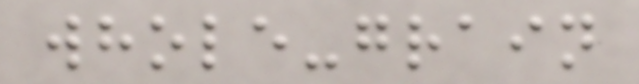whole-grain
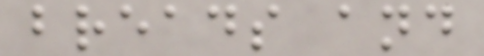breads and
